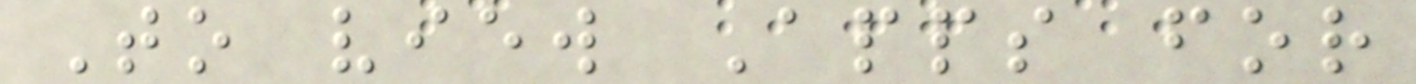To view Apps for
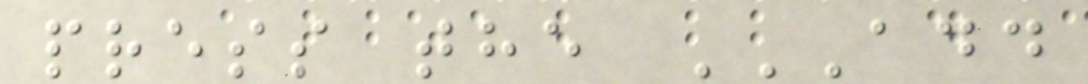press the ADD
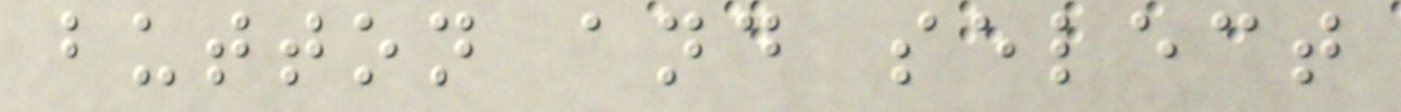button and select
